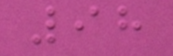98
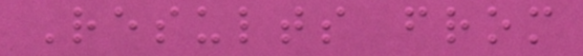Results from
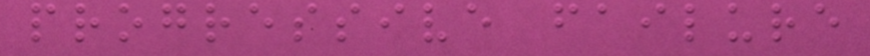progressive failure
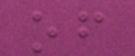of
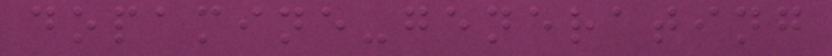dopamine-generating
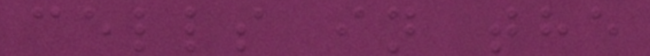cells in the
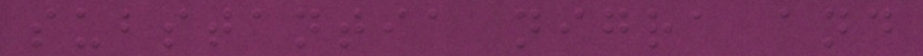substantia nigra and
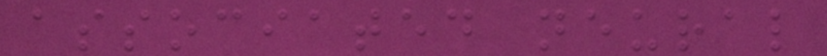associated neural
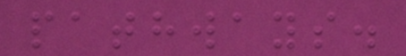pathways.
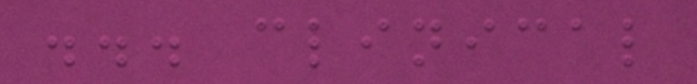... clinical
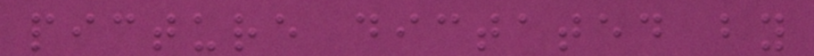picture dictated by
